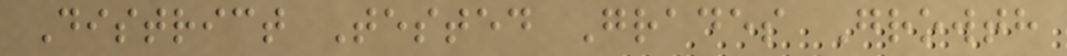District Tested Grades Growth
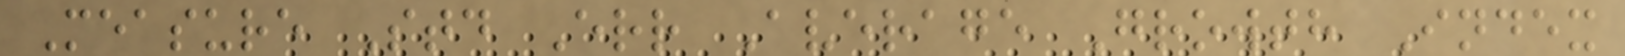Measure Std Err Average Growth Index
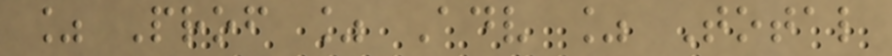% Prof % Adv % Total
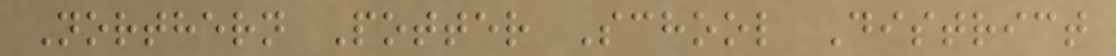Northern Potter School District
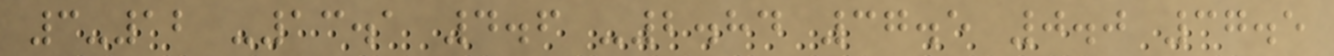3-12 -13.1 4.6 -2.84 37.5 0.0 37.5
